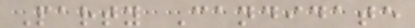Party Candidate
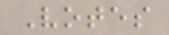Votes
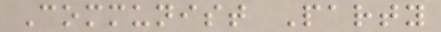Communist Party
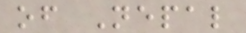of Nepal
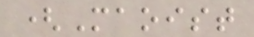(Maoist
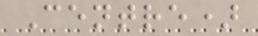Centre)
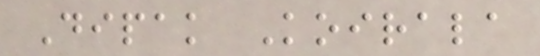Dipak Koirala
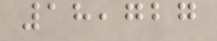18,727
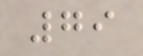79
